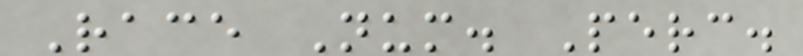Race Num. Perc.
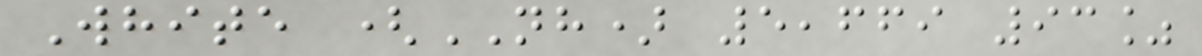White (NH) 5,669 93%
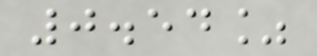0.54%
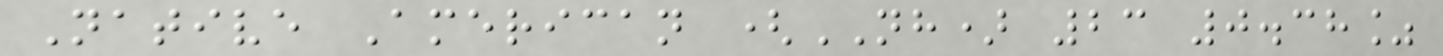Native American (NH) 23 0.38%
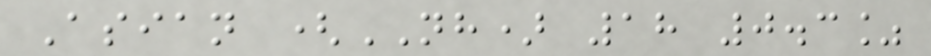Asian (NH) 18 0.3%
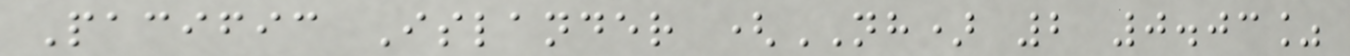Pacific Islander (NH) 2 0.03%
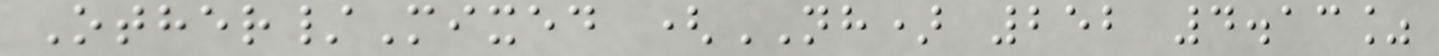Other/Mixed (NH) 252 4.13%
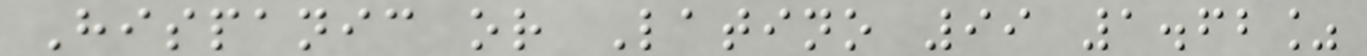Hispanic or Latino 99 1.62%
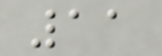11
